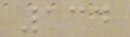134
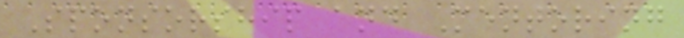Sponsorship and Mentoring
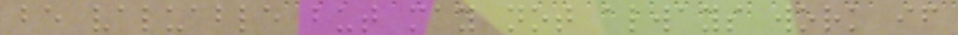be valuable but may not always work if
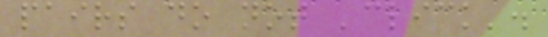pairs do not 'click'.
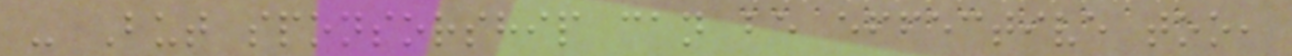- But sponsorship can be effective too,
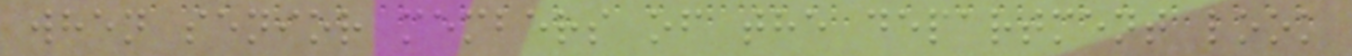when senior members of the department look
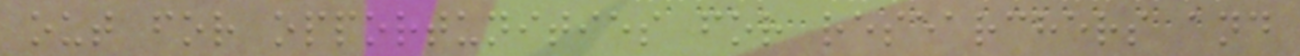out for opportunities for researchers and
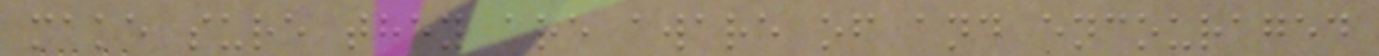make sure they are aware of and encouraged
